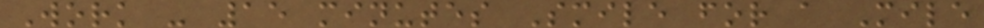Work - 15 minutes Smile for a Mile
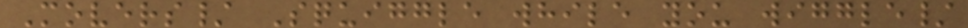Movers/ Squiggle while you wiggle/
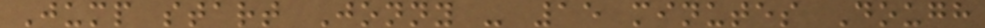Jump start Jonny - 15 minutes Dough
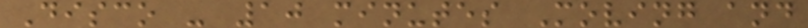Disco - 10 minutes Moving and
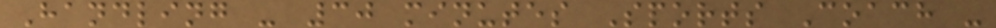Handling - 30 minutes Sports Coach -
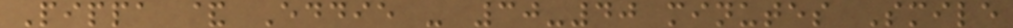Pippa & Eddie - 30-40 minutes Smile
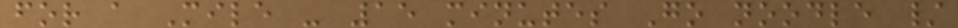for a Mile - 15 minutes Go noodle /
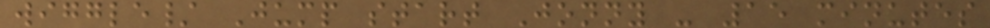wiggle/ Jump start Jonny - 15 minutes
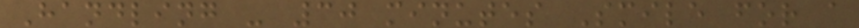Handling - 30 minutes Smile for a
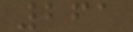261
